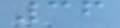36
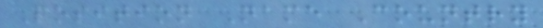Position Name Country
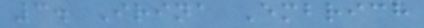3. Irina Embrich
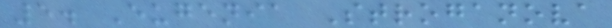5. Eugenia Stroganova
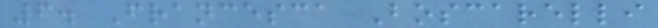6. Francesca Boscarelli
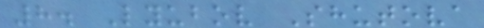8. Lyubov Shutova
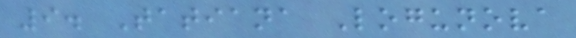9. Tatiana Logunova
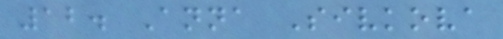12. Anna Sivkova
